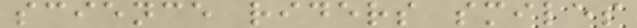science riders smiles
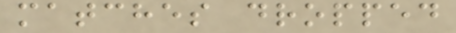matches dropped
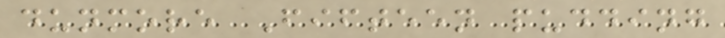dunmore Fifteen pudding
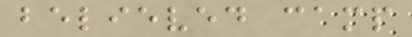believed camp
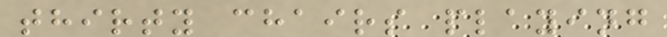thirty chairs playing
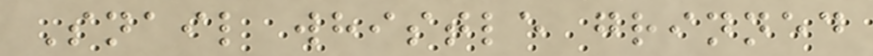Snail whistle grinned
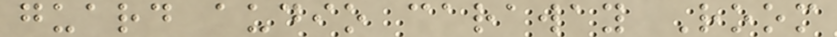guard audio caraway Room
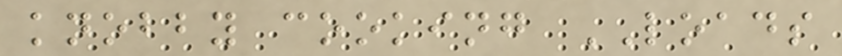knobby cooking LOADS
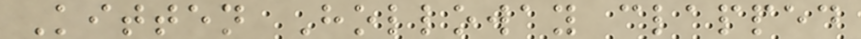Kitten Holloway clapped
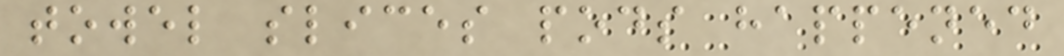towel slices pods happened
